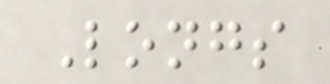Longs
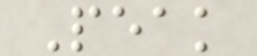Peak
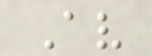Av
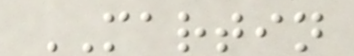MARTIN
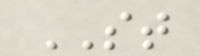ST
